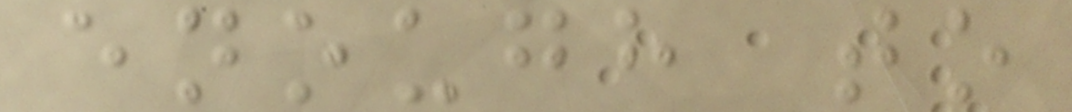enough to
